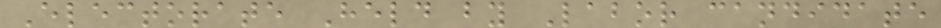Electorate Held by Labor candidate
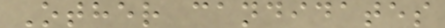Other candidates
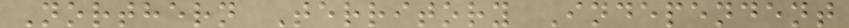Northern Territory Independent
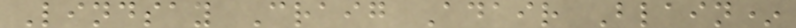Lindsay Craig Adair Blain*
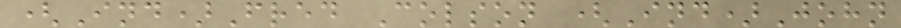(Ind)Fred Colson (Ind)John
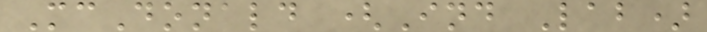McDonald (Ind Lab)
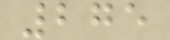275
